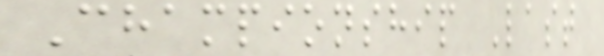Championship Last
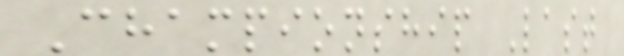Championship Last
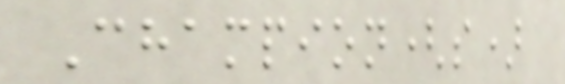Champion(s)
